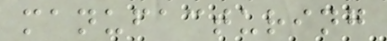manufacturing
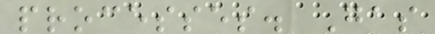processes. Gas
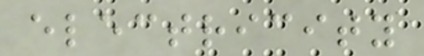electricity
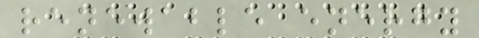renewable energy
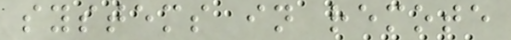systems in remote
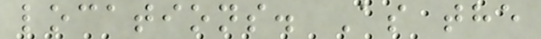locations. As the
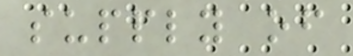supply of
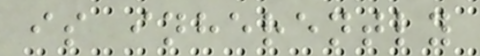is inherently
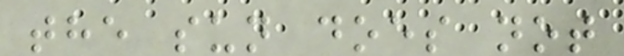the sun does not
